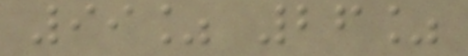99% 26%
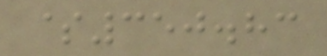$350.83
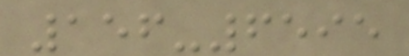156-6595
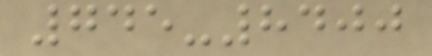745-8400
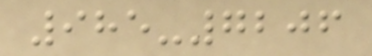985-7206
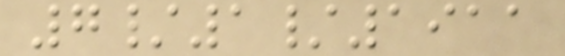7/1/1911
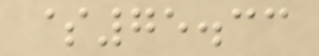$75.33
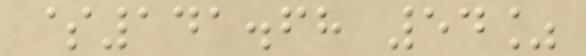$141.68 54%
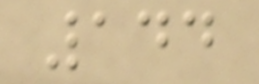144
